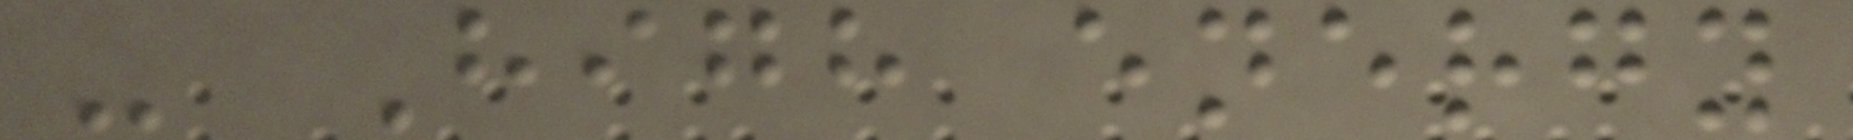- High energy
